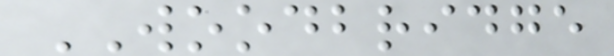WOODBRIDGE
